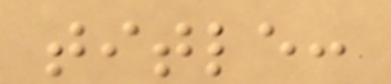title:
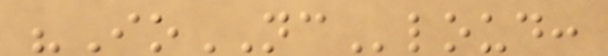"IoNCloud:
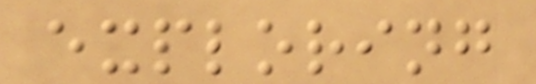exploring
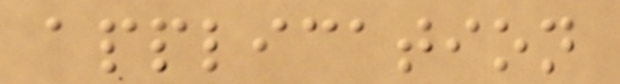application
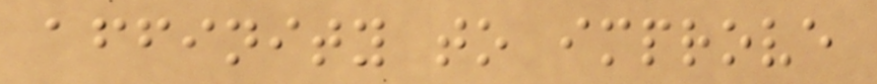affinity to improve
